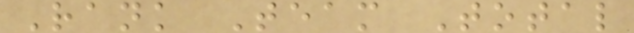Rank Team Total
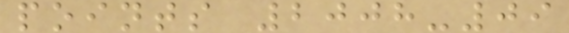points 2008-09
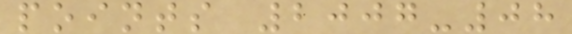points 2007-08
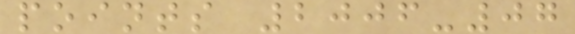points 2006-07
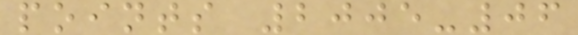points 2005-06
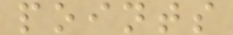points
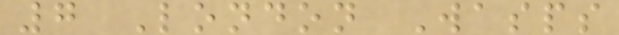7 London Wasps
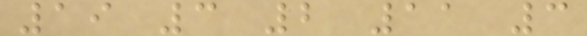19 3 2 11 3
